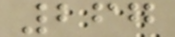267
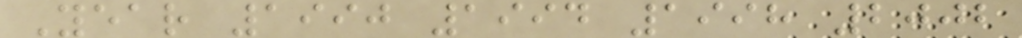Year 1990 1994 1998 2002
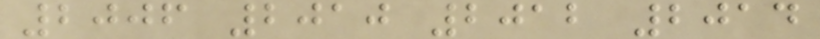2006 2010 2012 2014
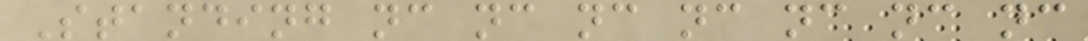Standing nc nc nc nc nc nc nc
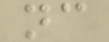nc
